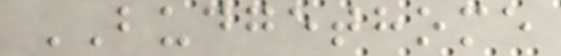BUDGETHOME
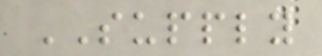SUPPLY
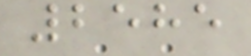2585
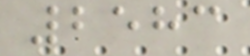2583
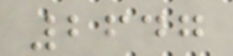2647
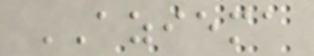AZIEMA
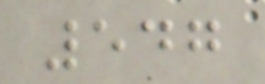547
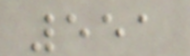551
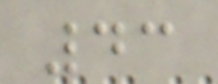43
